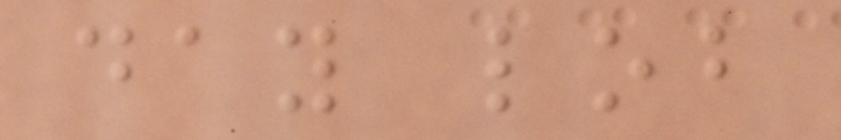day lob
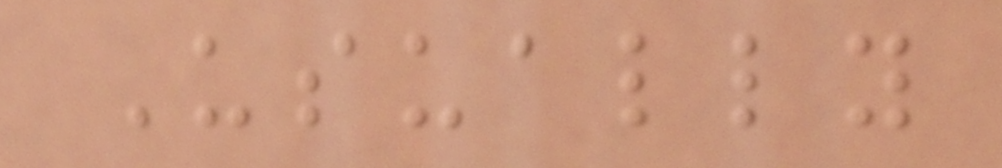Usually
